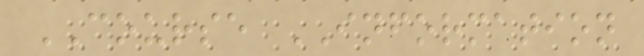COURSE INFORMATION
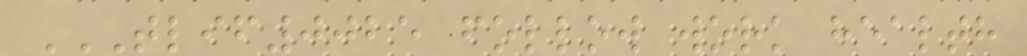TLIF0025 FOLLOW WORK HEALTH
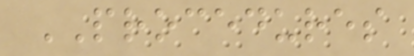PROCEDURES
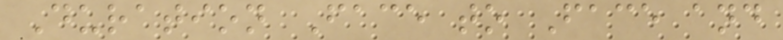Duration Face to Face and
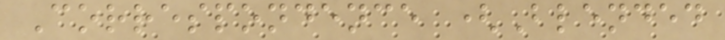Correspondence (Blended
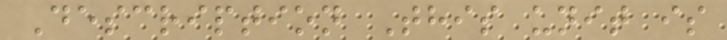Description This unit is
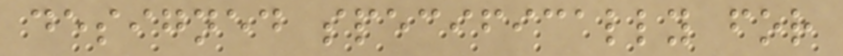designed specifically for
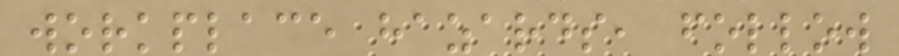workplace hazards, follow
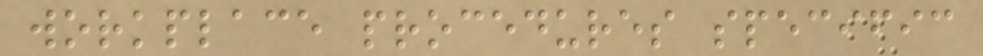workplace procedures specific
